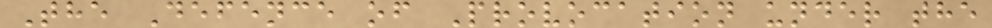The Defence of Provocation under the
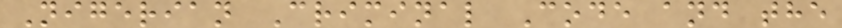Nigerian Criminal Code and the
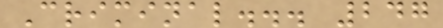Criminal... 247
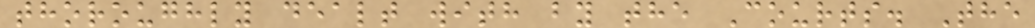thoroughly dealt with by the Courts. The
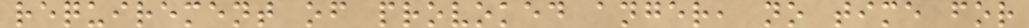requirement of provoked anger, no time for
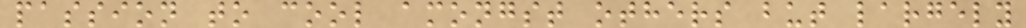passion to cool amongst others but largely
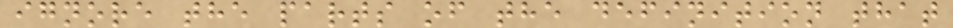ignore the parts of the definition that
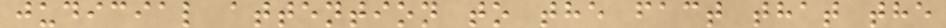judicial attention to the fact that the
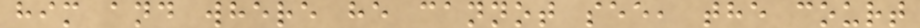him and where he cannot see, the court
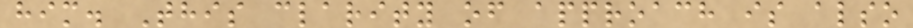him. This clarity of approach is also
